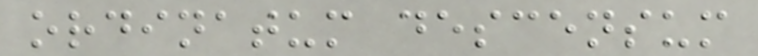ordinatum descensum
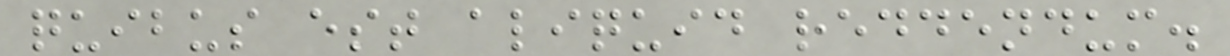quibus est aliquid reddendum.
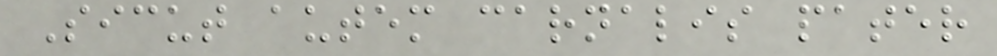Sicut autem carnalis pater
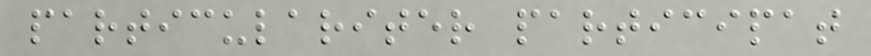particulariter participat
